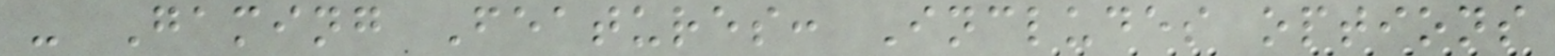- Gaming Features: Includes options
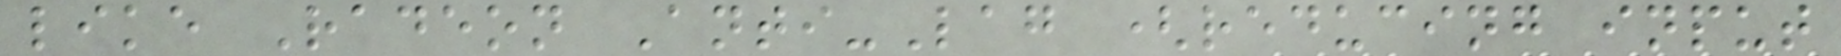like Radeon Anti-Lag (reducing input
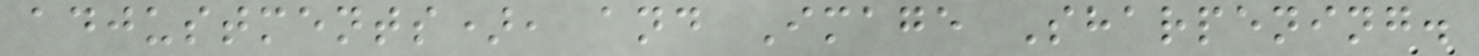adjustments), and Image Sharpening.
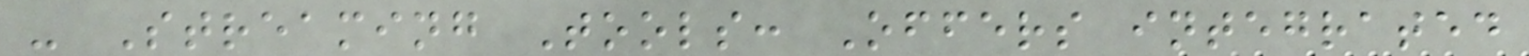- Streaming Tools: Offers integrated
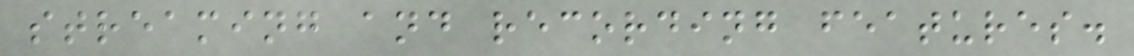streaming and recording features.
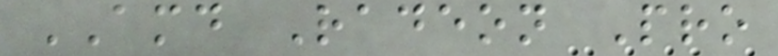AMD Radeon Pro
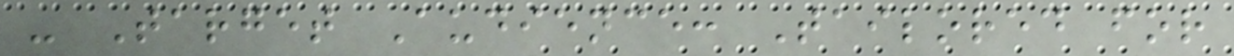- Target Audience: Tailored for
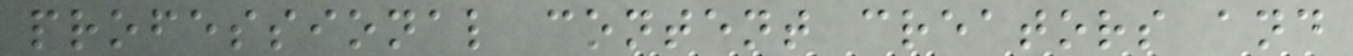professional content creators and
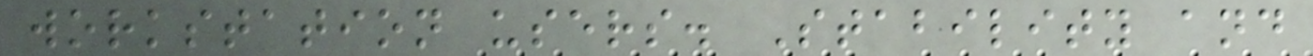workstation users. Stability and
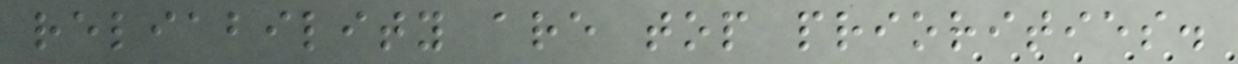reliability are top priorities.
